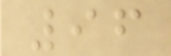96
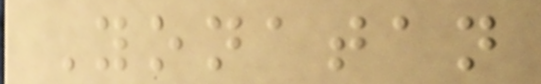Yonatan
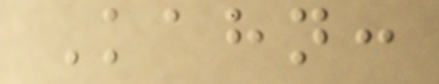Kahn:
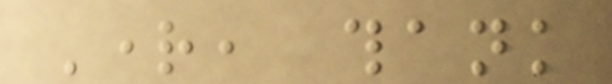Right, thank
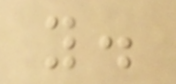you.
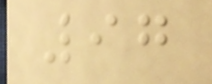97
